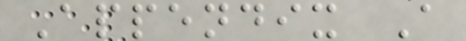Appendix A
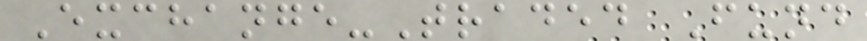Exchange-Traded Fund
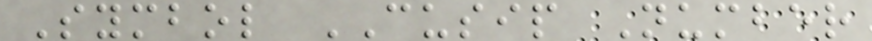Symbol CUSIP Number
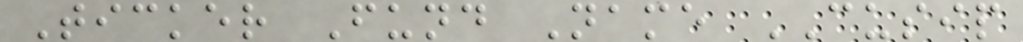Ticker Fund Name CUSIP
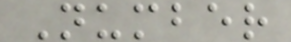Number
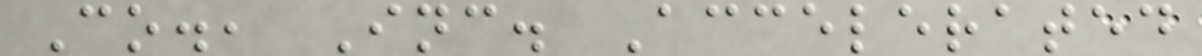Co., Inc. Accelerated
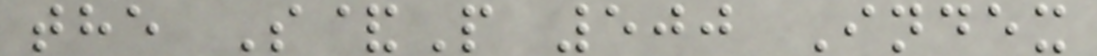the S&P 500 Index
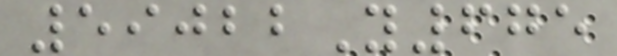59022Y675
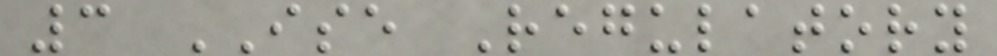3 ISE Regulatory
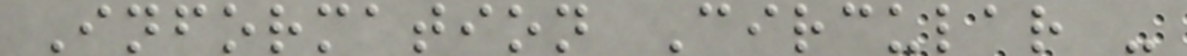Information Circular -
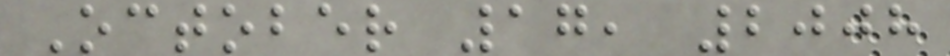October 17, 2008
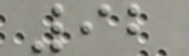92
